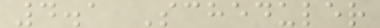4.1 Scheduler
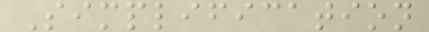Simplification
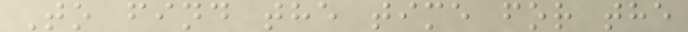To find the time for the
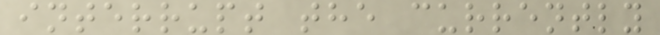interrupt the currently
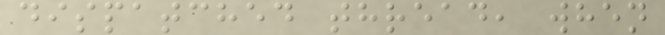dispatched thread, when
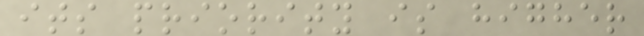its priority is higher
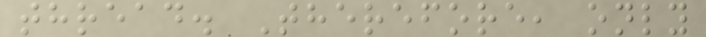thread. Therefore, only
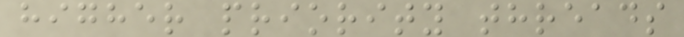higher priority threads
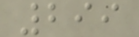299
